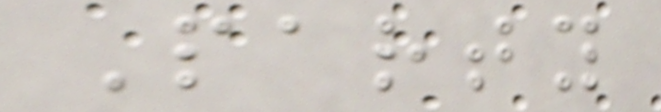Party
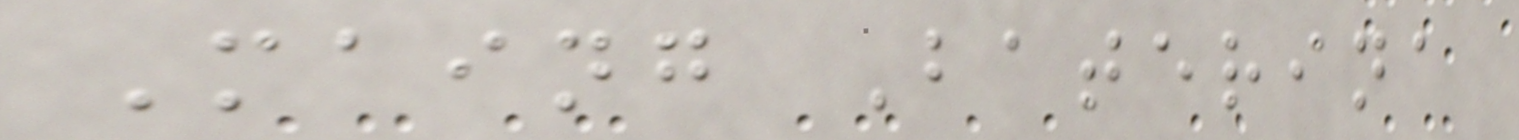Maing Baterina
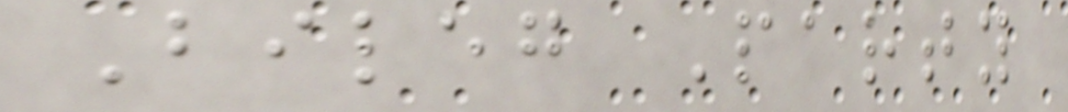Bileg Party
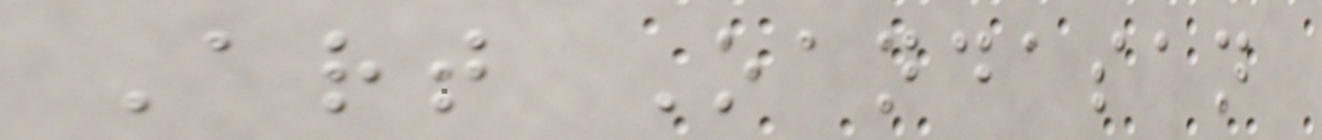Art Oandasan
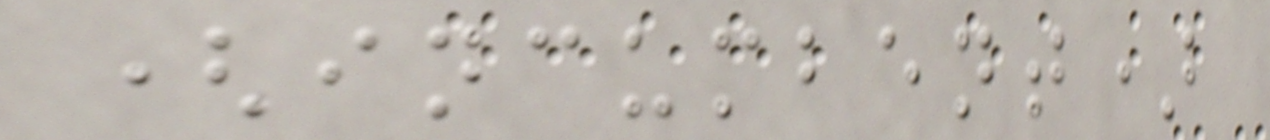(incumbent)
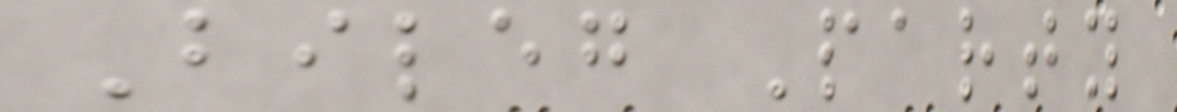Bileg Party
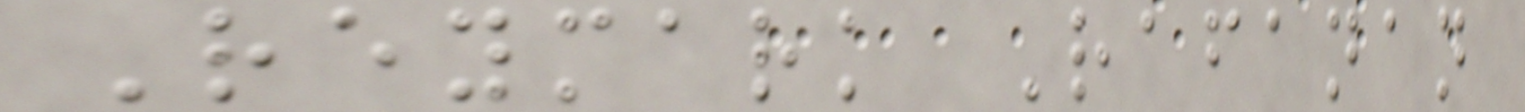Reymark Rafanan
